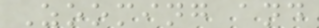Zooming and
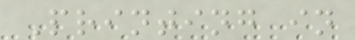Printing in
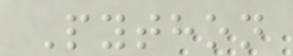Python
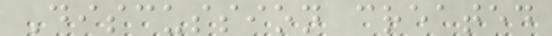Discussion created
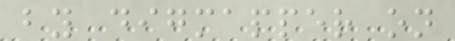by digmapper on
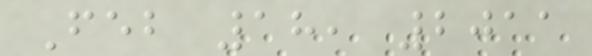Feb 18, 2011
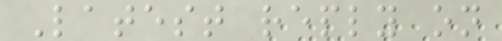Latest reply on
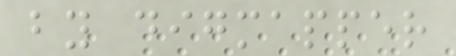by digmapper
